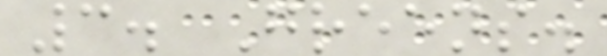3. Greens.
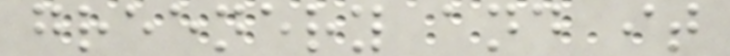greenery and it
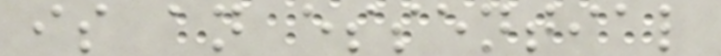is an essential
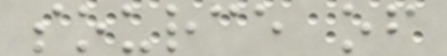source of
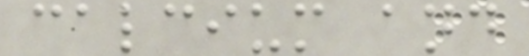calcium and
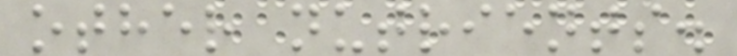other nutrients.
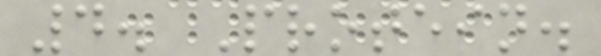4. Protein.
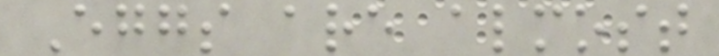Eggs are almost
